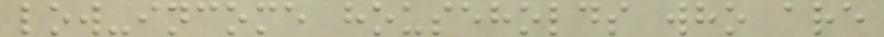low-income households who are
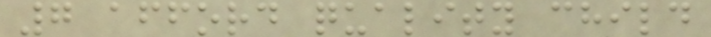7 afford quality child
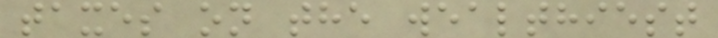taxes on the wealthiest
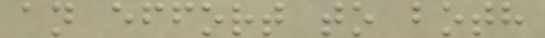an effort to both
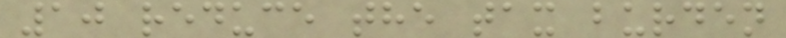10 reduce the tax burden
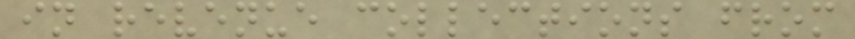in revenue collections from
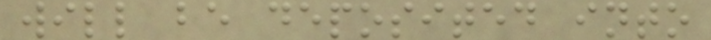will be deposited into
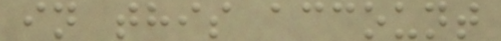in this account
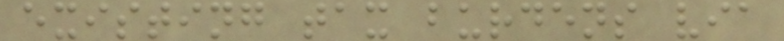existing tax burdens via
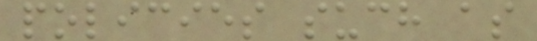policies such as
